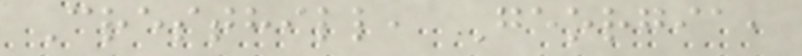Cresthill, Georgia,
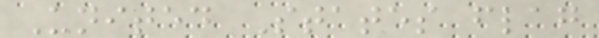United States flag
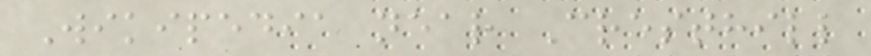Wikipedia near Cresthill
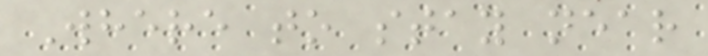Where to stay near
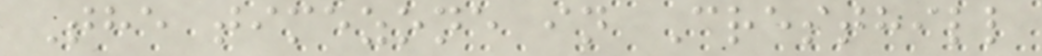The timezone in Cresthill
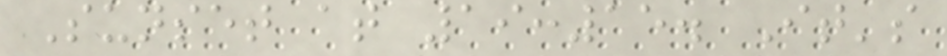Sunset at 19:15. It's
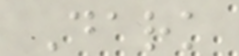Dark
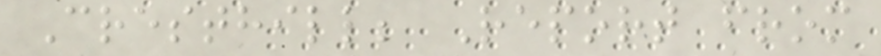Cresthill; Report from
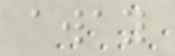away
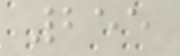255
